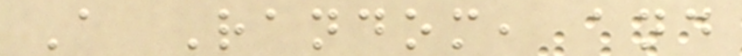A Random, and
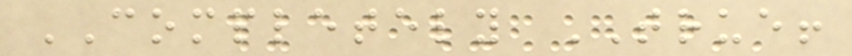COMPLETELY TRUE!
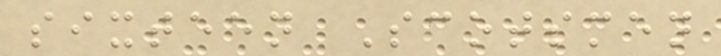sixteen Scotsmen
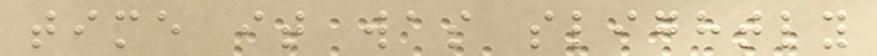time it was slightly
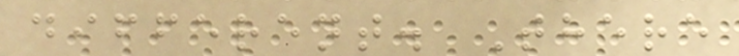different. There
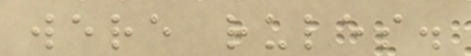were rules.
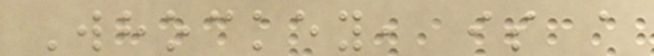Whockey, is a
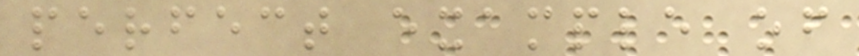perfect example of
